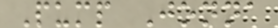Pump Jonna
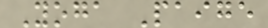Yoga Paige
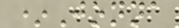*Jonna
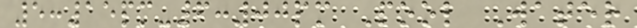5:15pm-6:00pm Pool Water
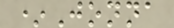*Jonna
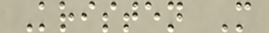Kristen M
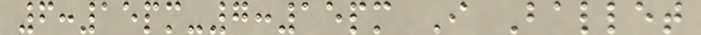6:15pm-7:15pm I Ballet
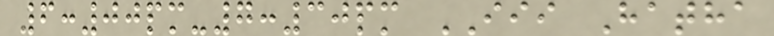6:00pm-7:30pm III Hatha
